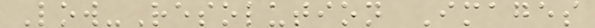Low-Resolution Images
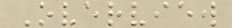Overview
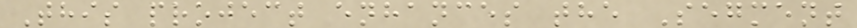This project enhances the Segment
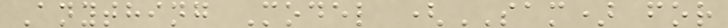Anything Model (SAM) for
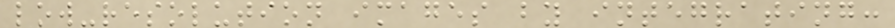low-resolution images by integrating:
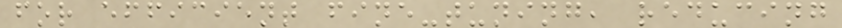for efficient fine-tuning, reducing
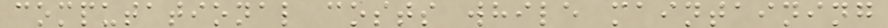computational costs while maintaining
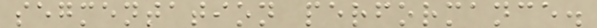segmentation performance.
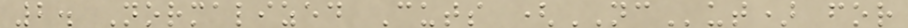2. Normalized Cuts (NCut) for
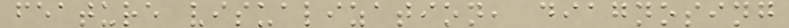feature visualization, diagnosing
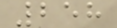258
